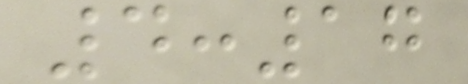4:17
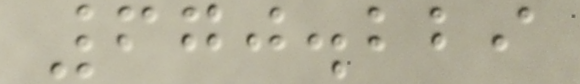670.229
